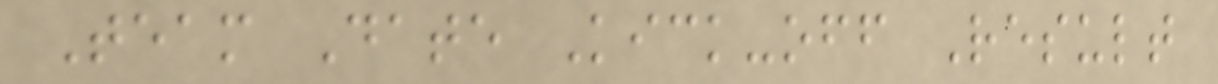Team Date Kick-off Result
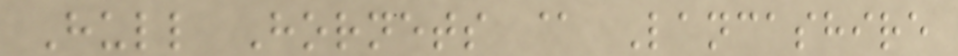Hull Hornets @ Lancashire
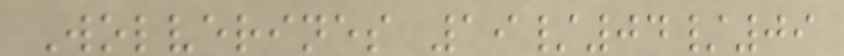Wolverines 19/04/09
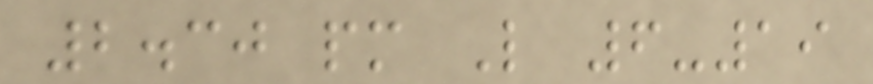2.30 pm L 6-19
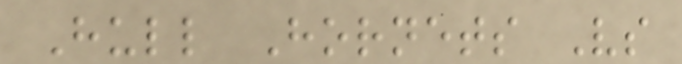Hull Hornets Vs
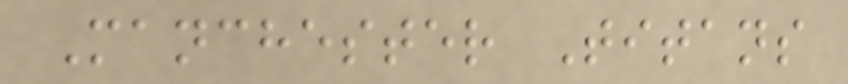Manchester Titans
